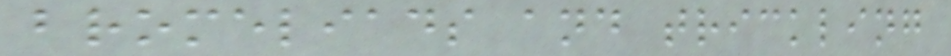bromeliads and trickling
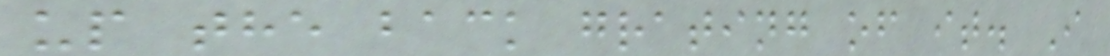up the back grating of it. I
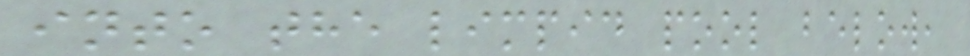into the limpid pool below,
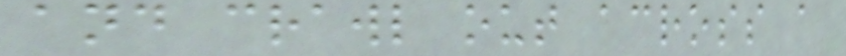and crawl out across a
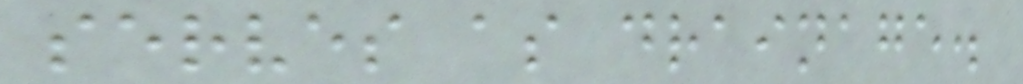serves as drainage.
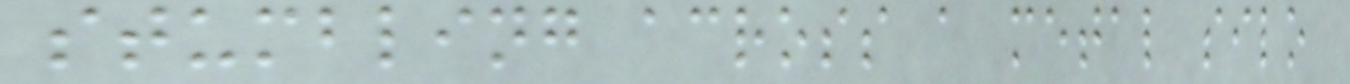stumbling across a metal silo
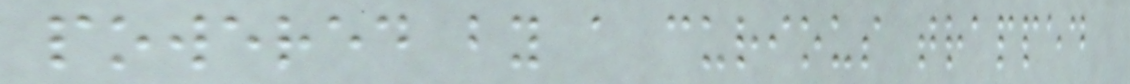powered by a curious trapped
